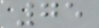75
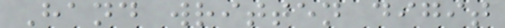Hand written digit
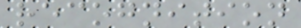recognition
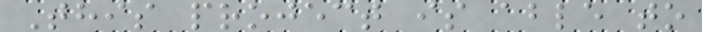This project is able to
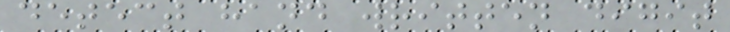detect hand written digit
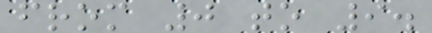from 0 to 9.
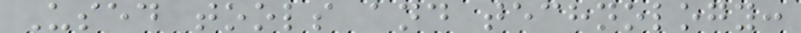Used tools and technology:
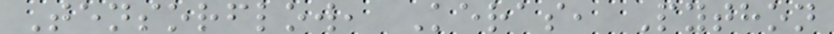Tensorflow, Keras, Python
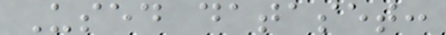Used dataset:
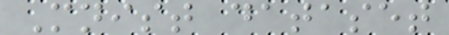Mnist dataset
